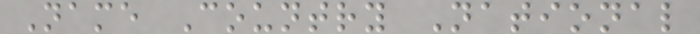Name Country National
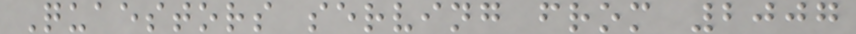Quaestors serving from 2007
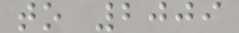to 2009
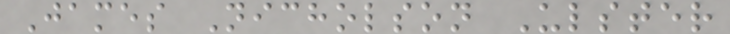James Nicholson Ulster
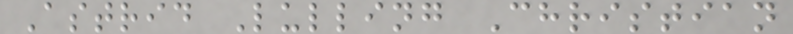Astrid Lulling Christian
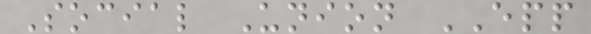Social Union EPP
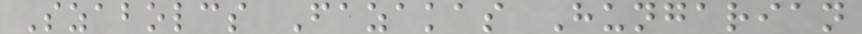Szabolcs Fazakas Hungarian
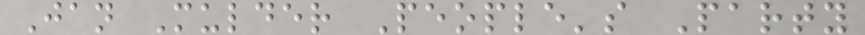Jan Mulder People's Party
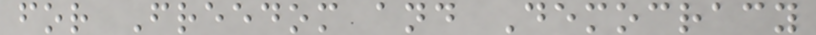for Freedom and Democracy
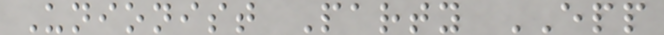Unionist Party EPP
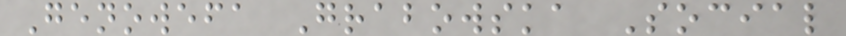Genowefa Grabowska Social
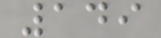149
